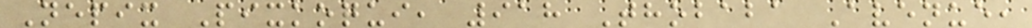Nepix Pixkoqui, 918 Thobaba Avenue,
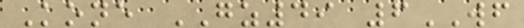Kone GZ49 6WF
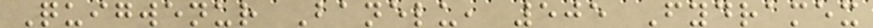Quigwenur Banelu, 505 Fydramex
